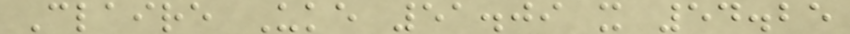Claire Uke 51.09 x 54.25
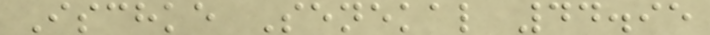Ischke Senekal 44.95
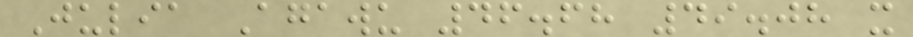Julia Agawu 46.68 49.08 x
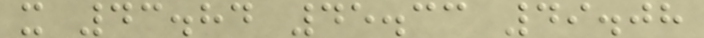x 43.84 45.33 49.08
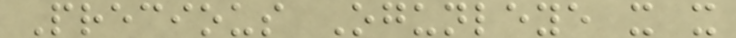Precious Ogunleye x x
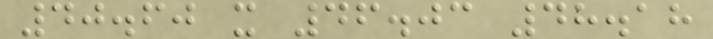40.60 x 46.03 48.18
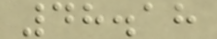48.18
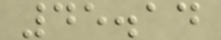45.14
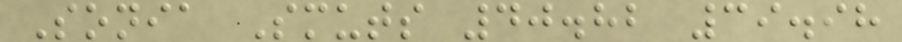Sonia Smuts 40.82 39.98
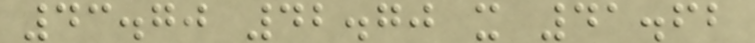43.70 42.70 x 41.62
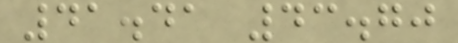41.41 43.70
